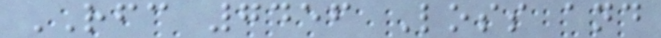RFC 7456 Loss and
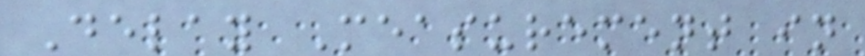Delay Measurement in
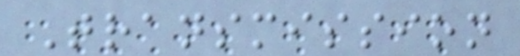Transmission
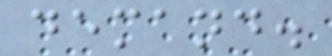demand.
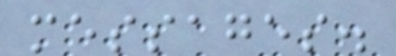messages.
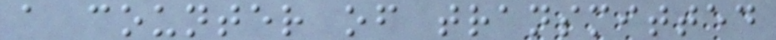a counter of transmitted
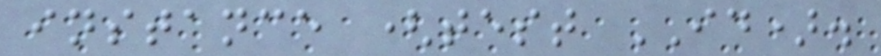instance (test ID).
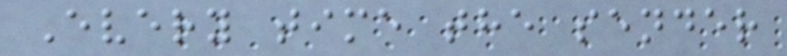Every time the sender
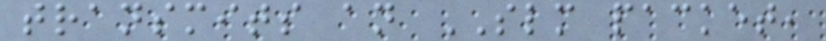transmits an SLM packet,
